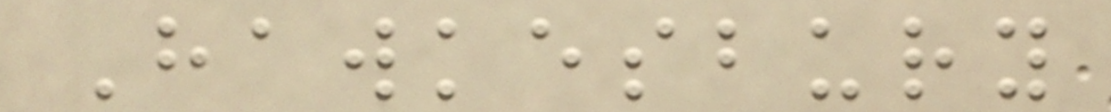Hawkesbury
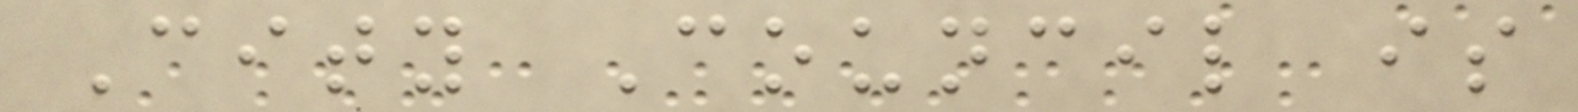City Council is
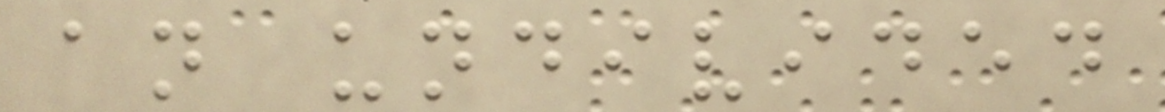an undivided
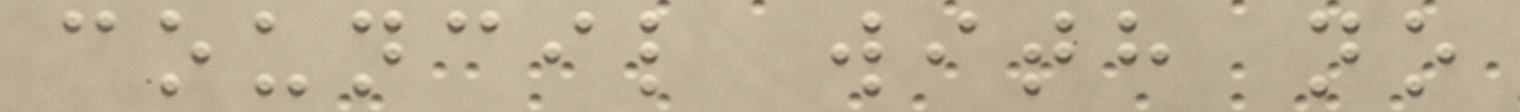council with no
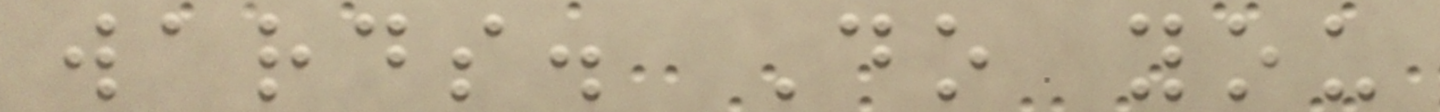wards. Do you
